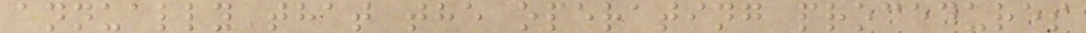annually that the operating procedures
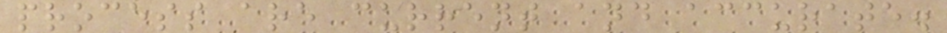process are current and accurate.
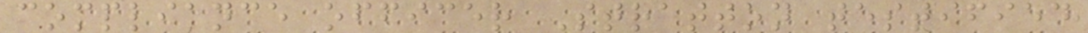compliance officer Stratton testified
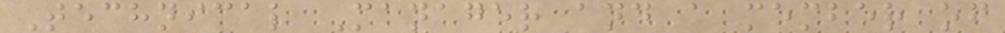Technical Manager and a member of
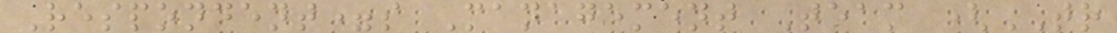Respondent=s Management Team (TR
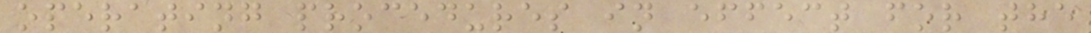operating procedures in effect for the
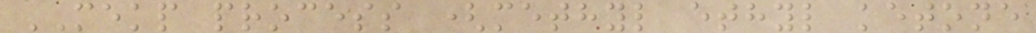MEKP process (methyl ethyl ketone
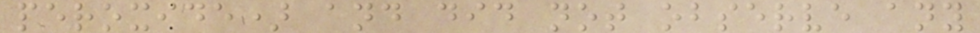peroxide) and did not observe any
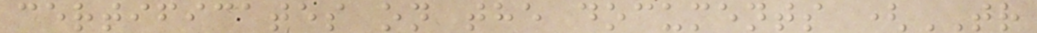certificates on the documents (TR
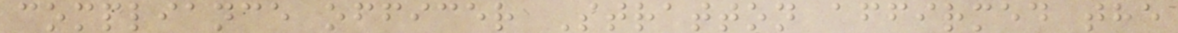compliance officer Stratton affirmed the
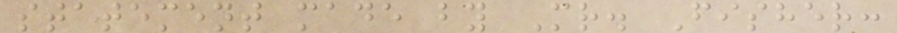statement made by Mr. Fisher:
